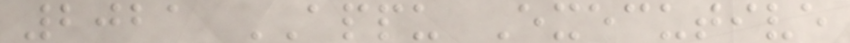2021 APPU Executive
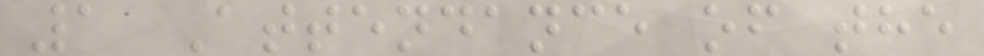1 Attendance of the
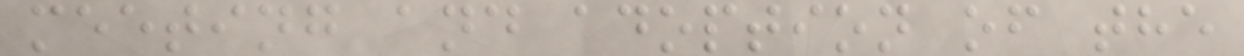meeting and adoption of the
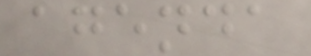agenda
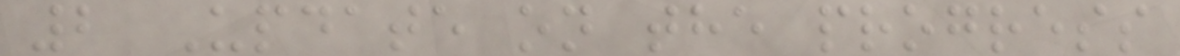2 Update on the progress
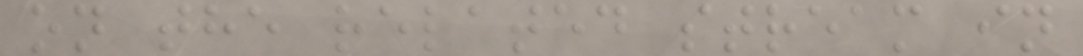on the related stream in
